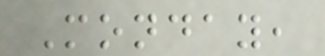Monday,
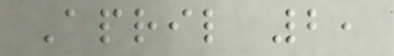April 2,
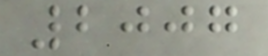2007
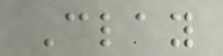Clay
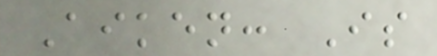Aiken: Is
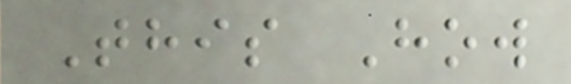This How
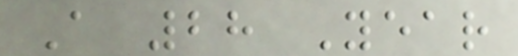A 28 Year
